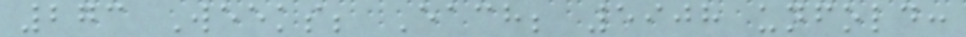273 Weeks; Each; 5908 unfold:
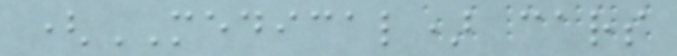(MEDICAL) cars
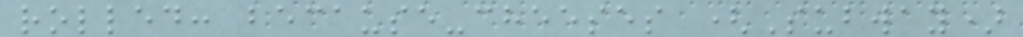rolled: because-cheeses (Subway)
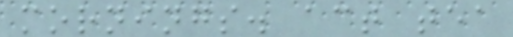mornings. act tea
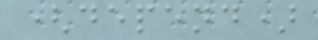(depend)
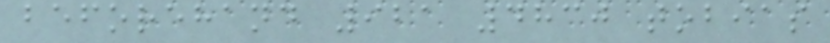beforehand 921 4830 tobias
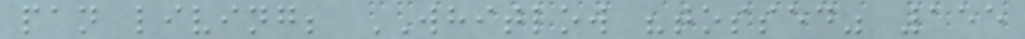pan living; WHITLOW "tossed" 155
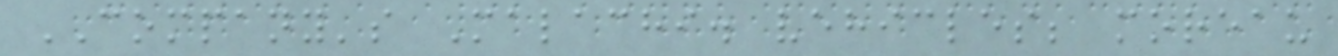COMPANY's Malachi. vehicles; moreau
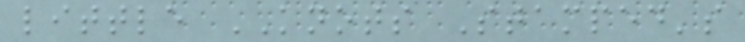little KNOTS Stamped's
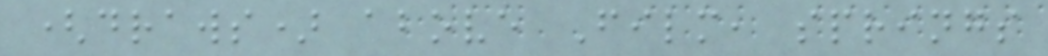(draws) above Film, springs
